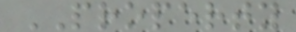PROPERTY
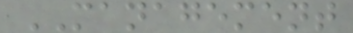MANAGEMENT
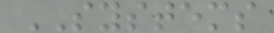SYSTEMS
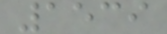1539
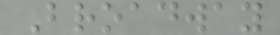Broadway
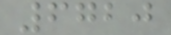6720
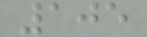105
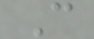C
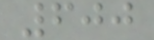600
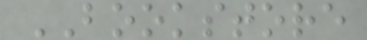BOOKSTORE
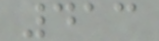413
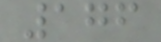176
